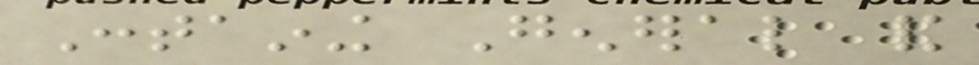Containing General and
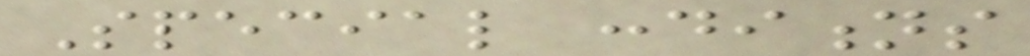Special conditions
